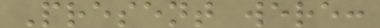Present were:
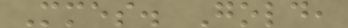Mmes. Gold,
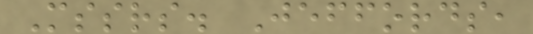Mssrs. Jeffords,
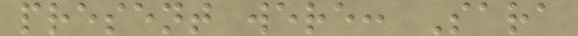present were: Sara
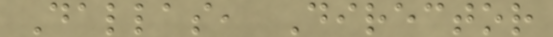Dallas, Director
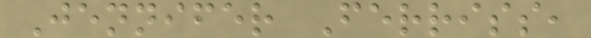Jennifer Ferriss,
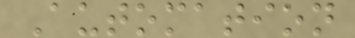Automation
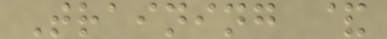Training &
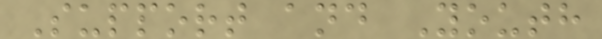Support and Youth
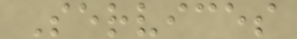Services
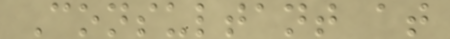Consultant at
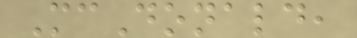McDonald,
